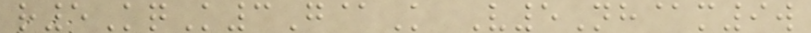r5KqK3G@K V5Nh@m9w
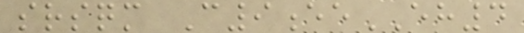srsqm C9eeEH4
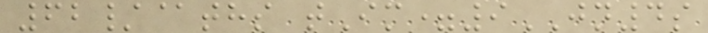62/@ths tIm=9JN4s
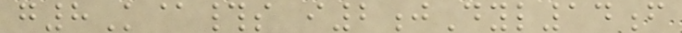g8K@#s i2jDyl14f
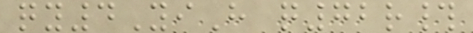qy4YiH q72r#
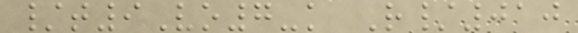/t9Vo7-k R/010
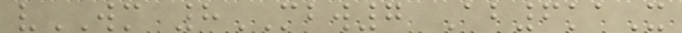vWM 8MBW7 Ab6kaX
